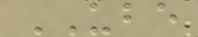UBE
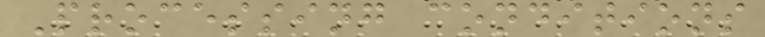Processing conditions
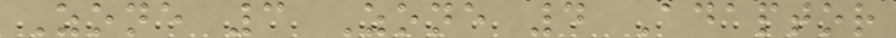Zone 3 Zone 4 Adaptor
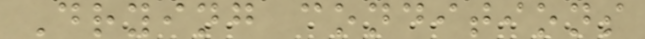Drying conditions
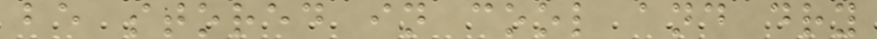be stored in cool and dry
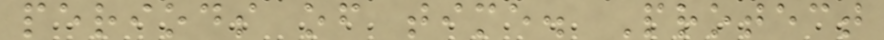periods of time. Protect
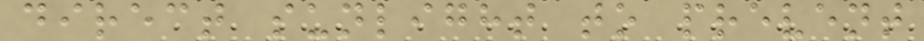direct sunlight to prevent
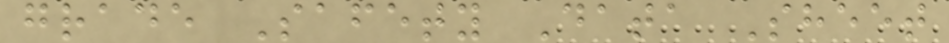grade Safety Data Sheet
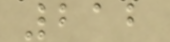212
